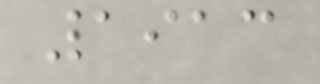1913
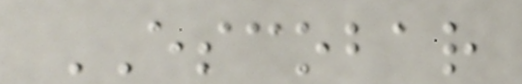ESCOBAR
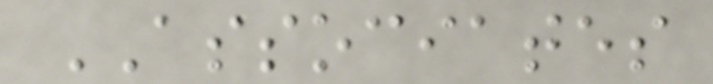ASSOCIATES
